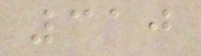310
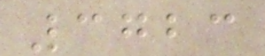3723
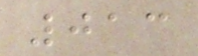013
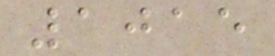1015
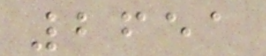2651
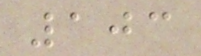103
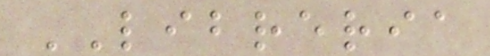LIBRERIA
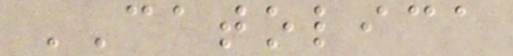CATOLICA
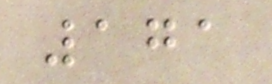171
